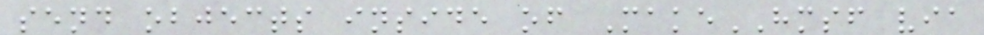send objects inside of MakeHMSF via
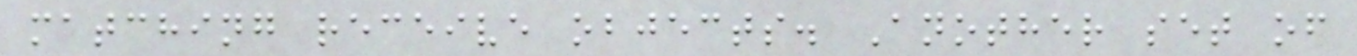matching receive objects. Another set of
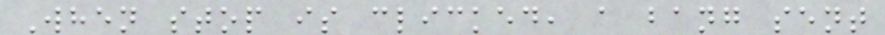When stop is clicked, a bang sent
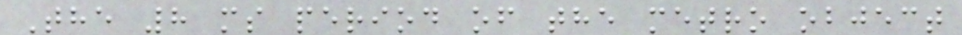The 8 ms period of the metro object
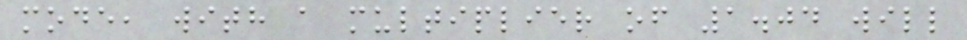mode, with a multiplier of 1.04 will
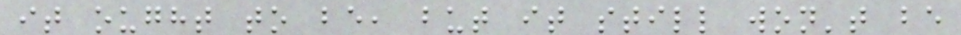it ought to be, but it still won't be
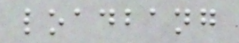loadbang
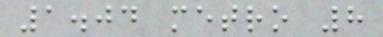1.04 metro 8
